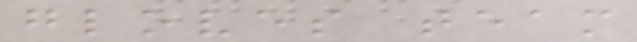gloves team
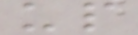up
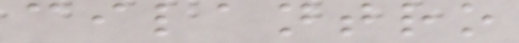cilantro
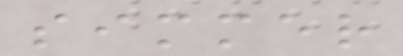simmer
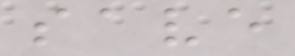save
